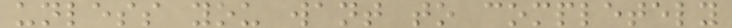unless you want to completely
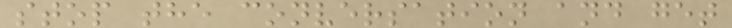stop the conversation and get
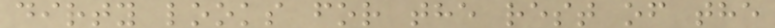dirty looks for the rest of the
